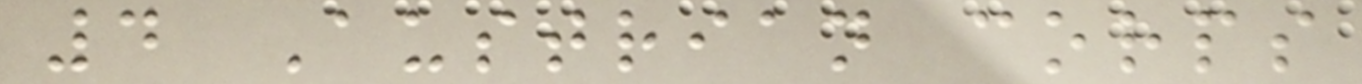4 Austrian corps
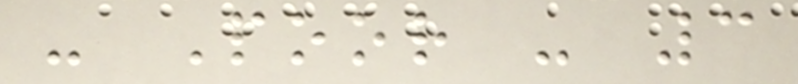- Poor - 3
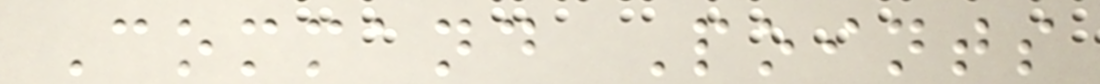Command Points
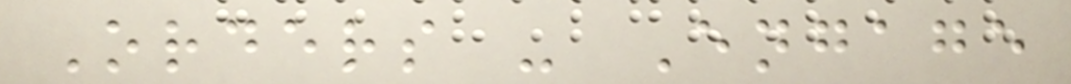Orders - Engage
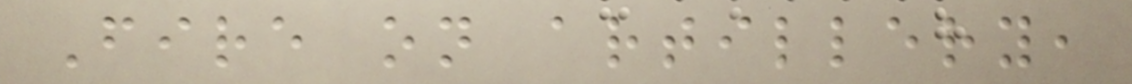Fire on artillery,
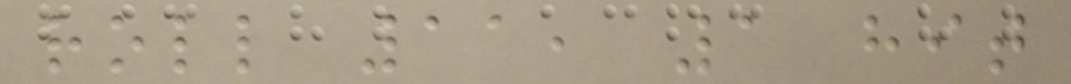roll 11, 1 hit
